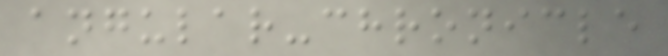angular-chronicle
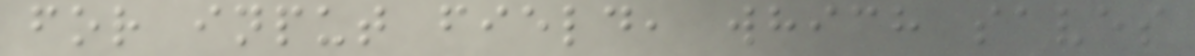for input field, which saves
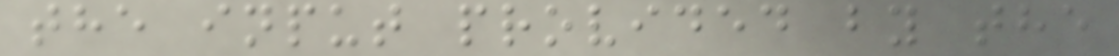the input provided by the
